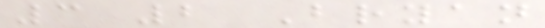3 2 Bryan
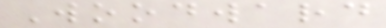Woodward
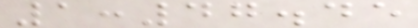1:47.45
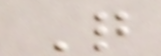Q
